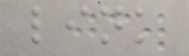link
